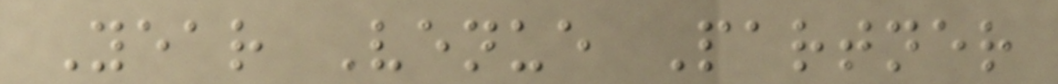Year Venue Partner
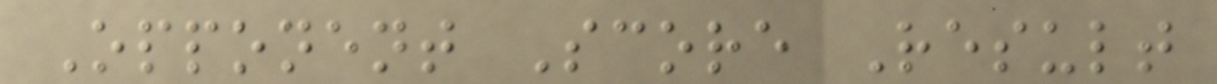Opponent Score Result
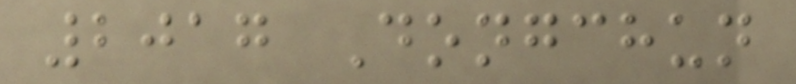2017 Dongchun
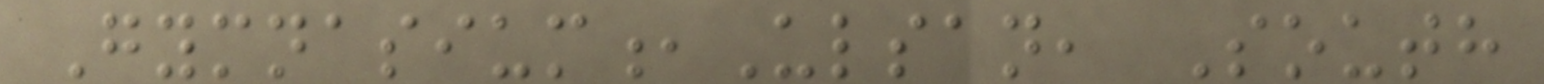Gymnasium,Ulsan, South
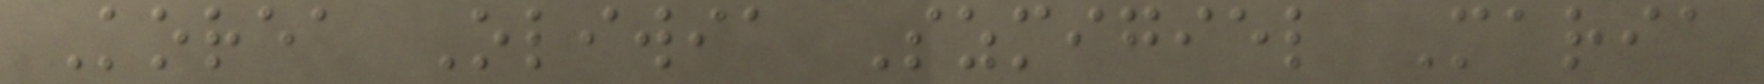Korea Oliwia Szmigiel Maria
